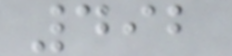492
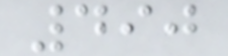490
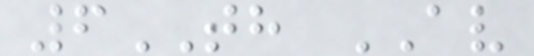6TH AV
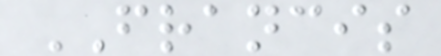FRANCIS
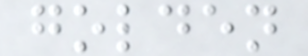golden
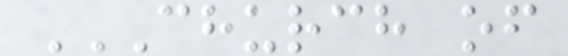CHURCH OF
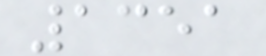1351
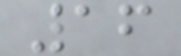16
